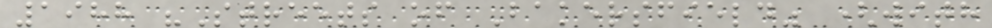1988 "Streets of Bakersfield" (with
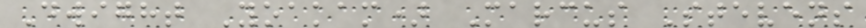Dwight Yoakam) Marcus Stevens
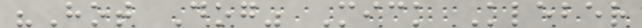"Hot Dog" Mick Kleber
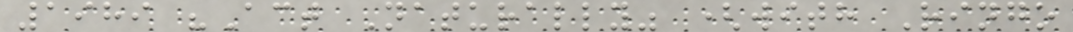1989 "Act Naturally" (with Ringo
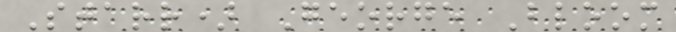Starr) George Bloom
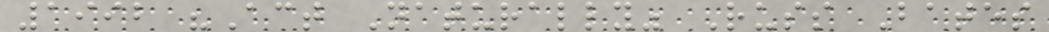1992 "Act Naturally" Russ Bates
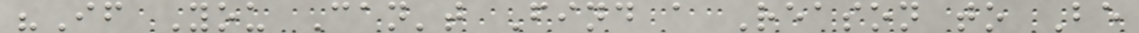"If You Can't Find a Reason to Be
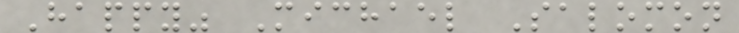Happy" Michael Salomon
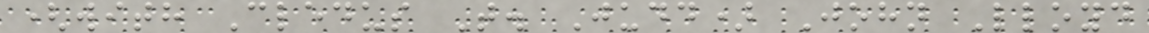(with Cledus T. Judd) John Lloyd
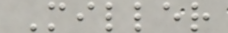Miller
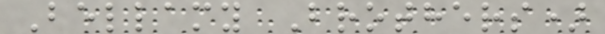Bellamy Brothers)
